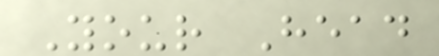Your Head
